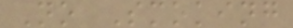No Smoking
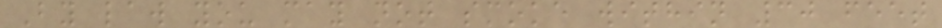By law you may not smoke within 30 feet
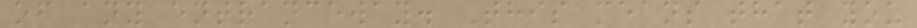of any entranceway. This means that you
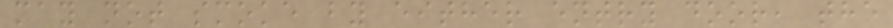may not smoke by either entry door, the
